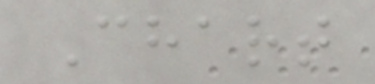Chart
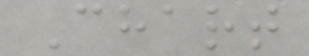Chart
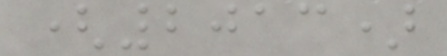(2013)
